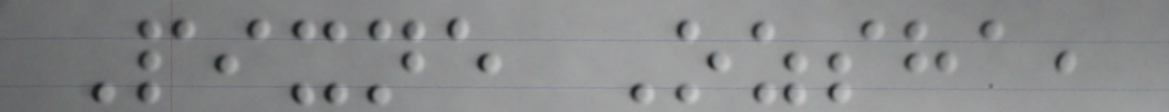Pixne Ozsha,
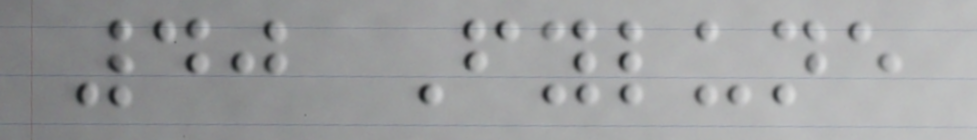40 Fylune
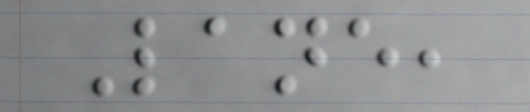Lane,
